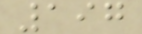197
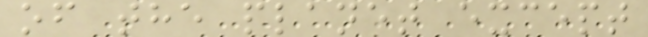of the planet except
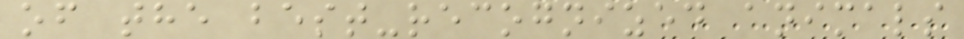of the best-recognized animals
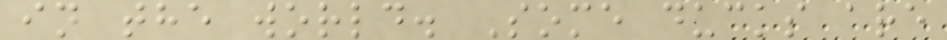in the world. Some ducks are
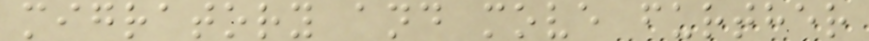migratory and move further
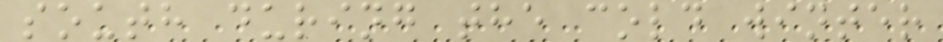south during the cold winter
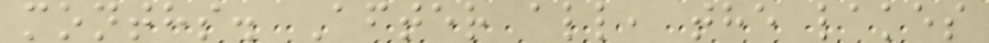months. After all, the lakes
